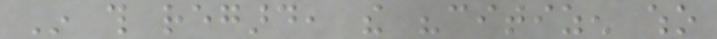In this regard, the "citizen who
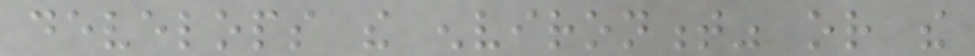develops the environment" or the
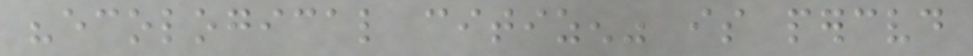"ecological citizen" is perceived
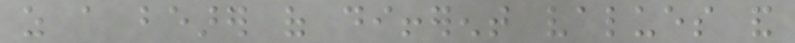as a bearer of different values and
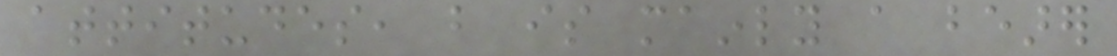attitudes, but is mainly a bearer
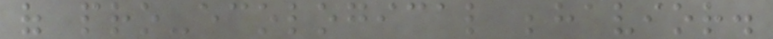of pro-ecological behavior.
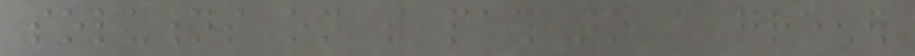solutions on the path to a greener
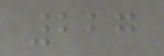227
